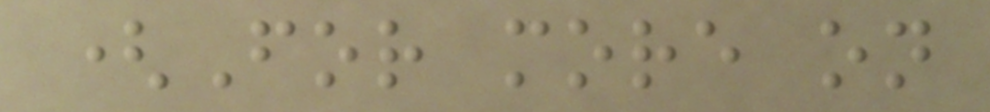(For more on
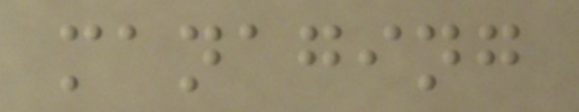managing
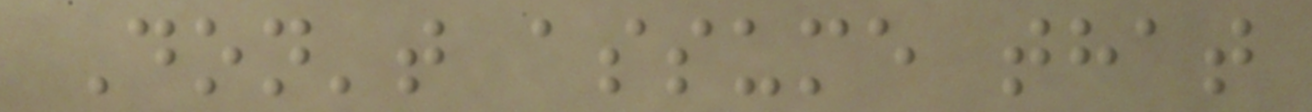Don't assume that
